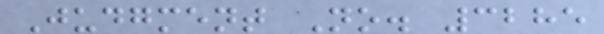Judgment No. 3285
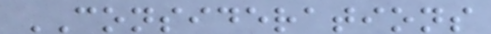CONSIDERATIONS
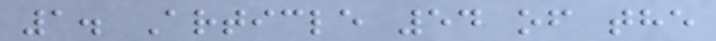1. Article 54 of the
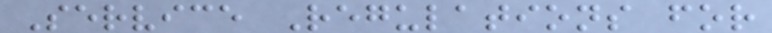Service Regulations for
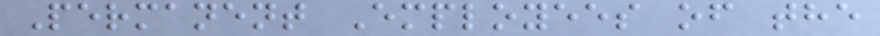Permanent Employees of the
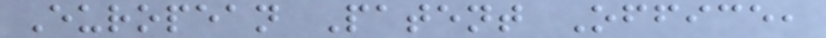European Patent Office,
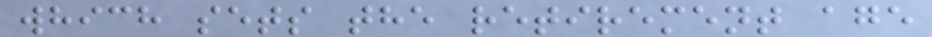which sets the retirement age
